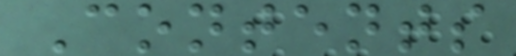Contents
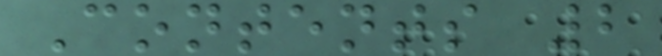Contents 2
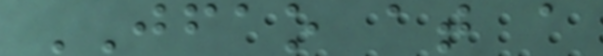JFAO at a
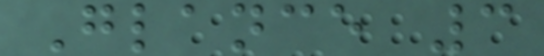Glance 3
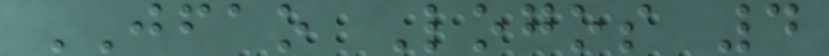JFAO Logos 4
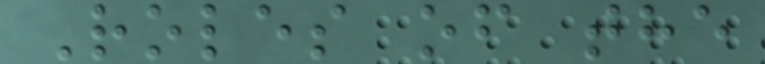Roles of the
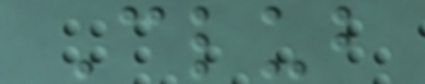Club
